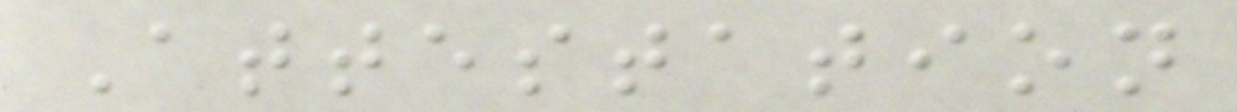Attestation
